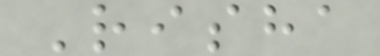Risha
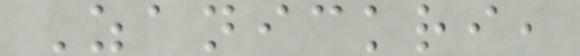Zanickri,
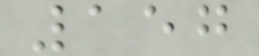157
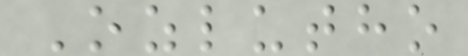Ozlutho
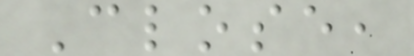Close,
